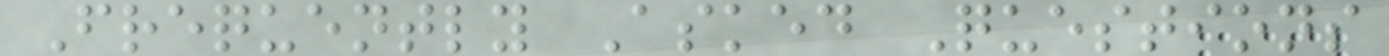Frequently Asked Questions
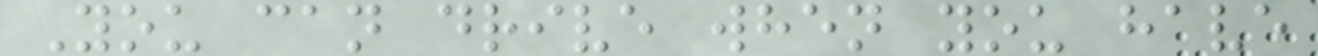You can drive when you have
